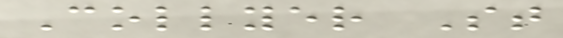Collyer St
